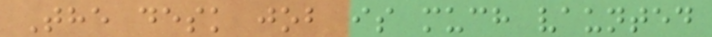The desk job is much vaunted
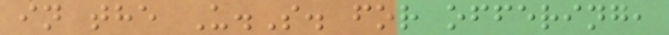in the U.S. for offering,
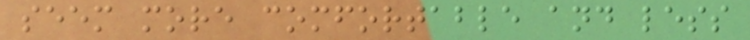seem more comfortable and less
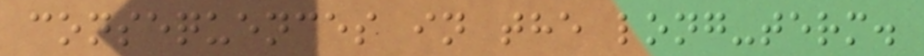consequences in the long-term.
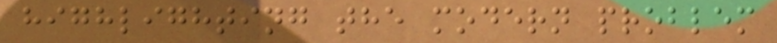highlighting the modern problem
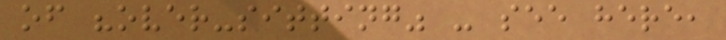of "over-sitting" - see here,
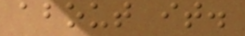about it.
